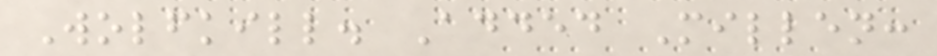Wolfkill. Added Millen:
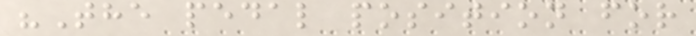"The pedal position for
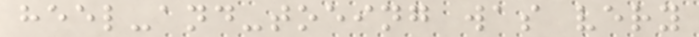heel-and-toeing was very
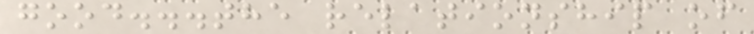good...the relationship of
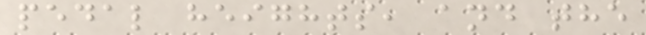pedal heights, and the
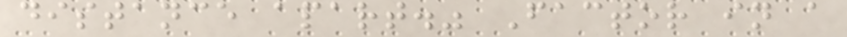distance apart." Factor in a
